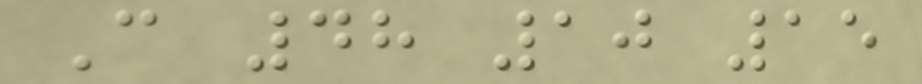C 48 10 15
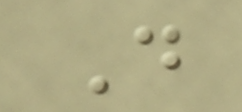D
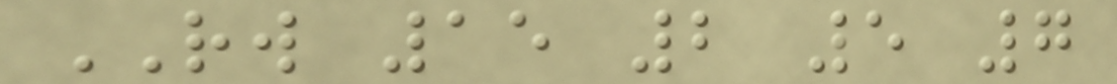RW 15 2 5 7
